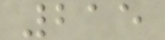215
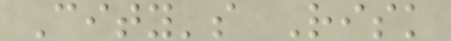City's Risk
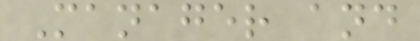Manager and
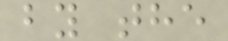by the
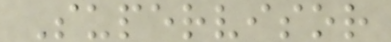Supervisor
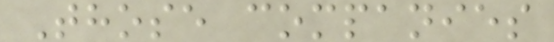Those companies
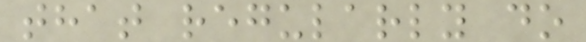that regularly do
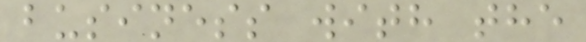business with the
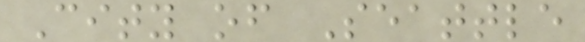City of Seattle
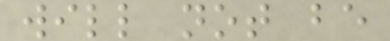will not be
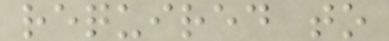required to
